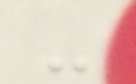-
